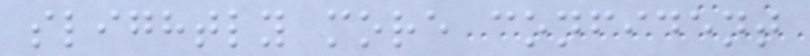slightly more confident
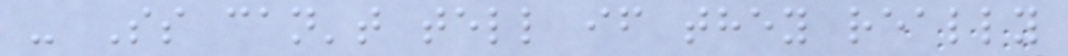- Ss can't tell if they really
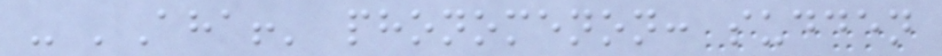- 'Aha!' phonomenon: sudden
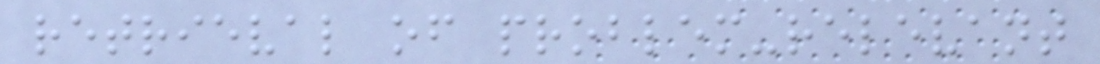retrieval of problem-relevant
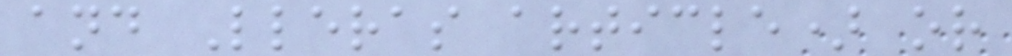and Lleras article) or
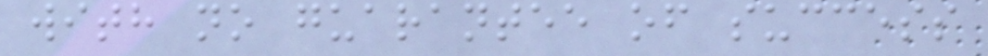with no guarantee of success
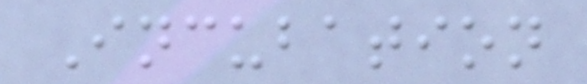Incubation
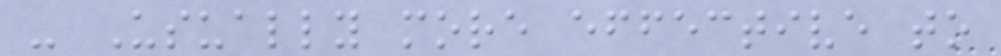- Usually more effective to
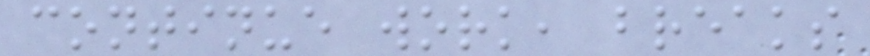continue work, breaks
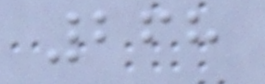268
